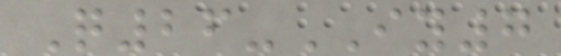Q26-IY7
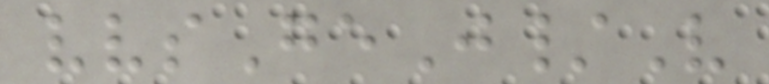vvsGeJ/V
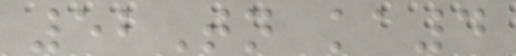52Tn ka4
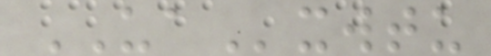UAxwtu
